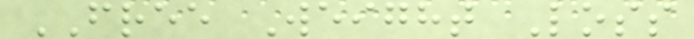FREE Weight Loss
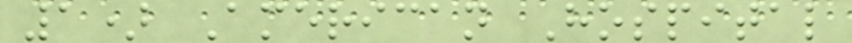1) American Hospital
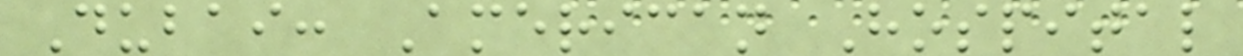Dubai: American Hospital
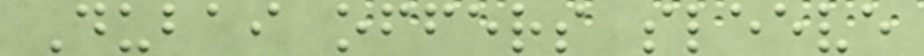Dubai offers sleeve
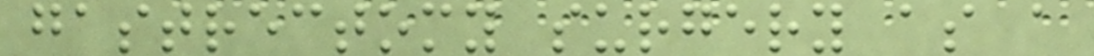gastrectomy surgery as a
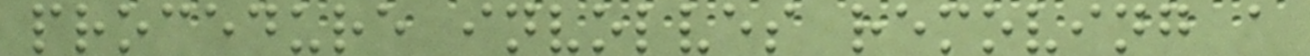procedure involves removing a
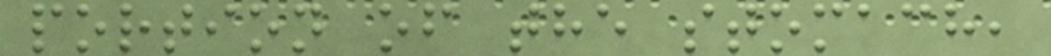portion of the stomach,
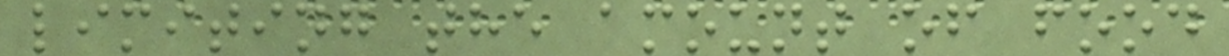limiting the amount of food
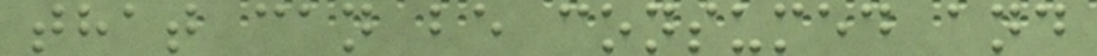that can be consumed and
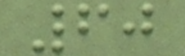60
